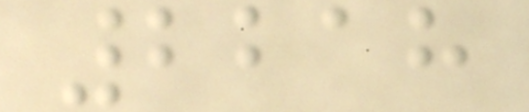2218
